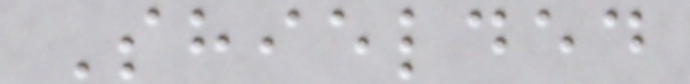Shielded
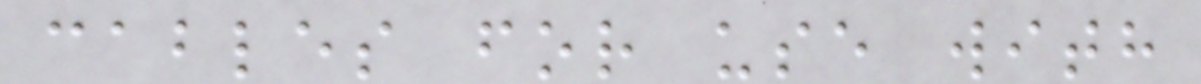cables for use with
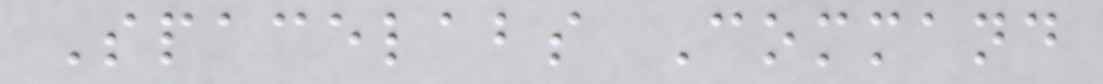Spacelabs Command
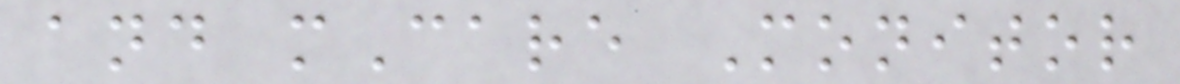and mCare Monitor
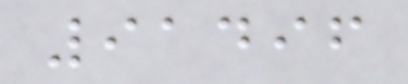91496
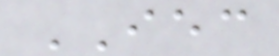IEC
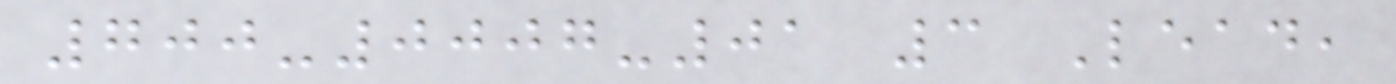700-0007-01 3 Lead,
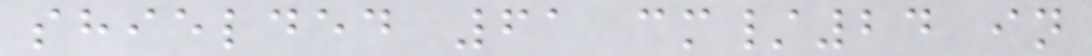shielded 61 cm/24 in
